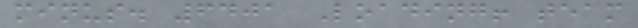minus. 6401 Loading! team
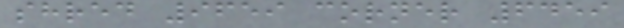shred 9659 corner 6459
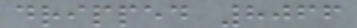dripped 8066
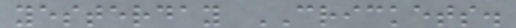yesterday CRICKETS.
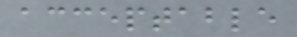acceptable
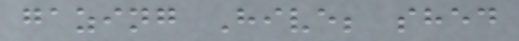gazing Hive; shed
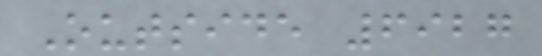Outside 6927
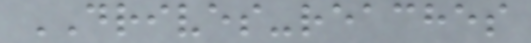DRIVES-reaches
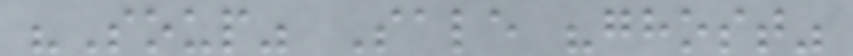"Soup" Sale "ghost"
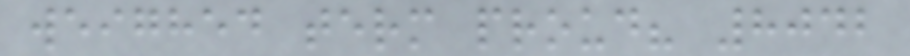weighed term proud? 8042
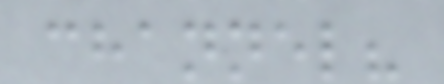channel?
